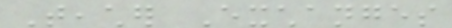Teacher Exchanges
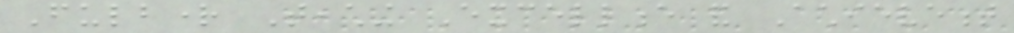Fulbright Teaching Excellence and Achievement
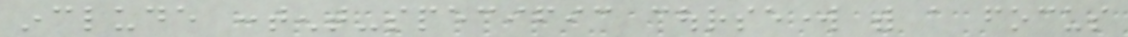include content-specific coursework with a focus
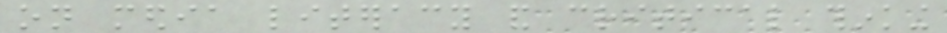on media literacy and critical thinking
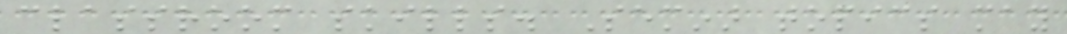classroom skills. Seminar topics may
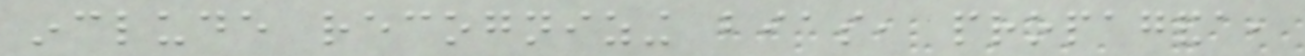include recognizing bias, propaganda,
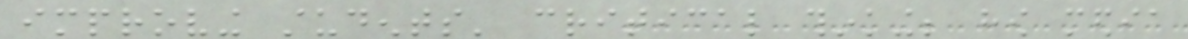improving students' critical thinking; how media
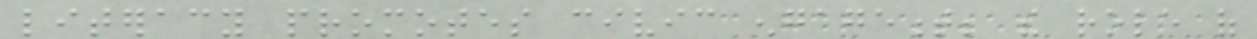literacy promotes civic engagement; the role of
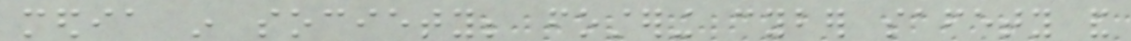media in society; fostering cyber safety and
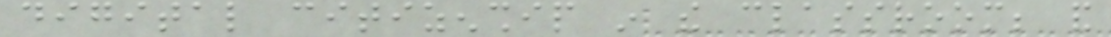digital citizenship in the classroom; and
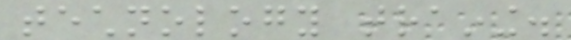technology training.
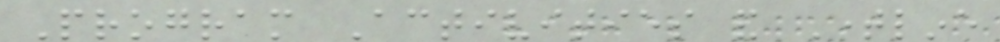Program Activities and Timeline
